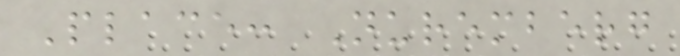Place: Nuremberg
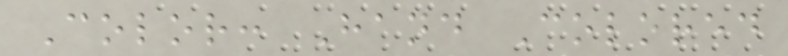Color: Hand Colored
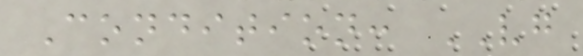Condition: VG
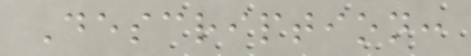Description:
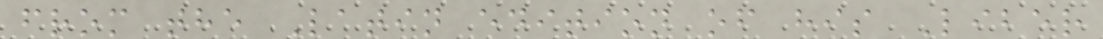from the Latin edition of his Liber
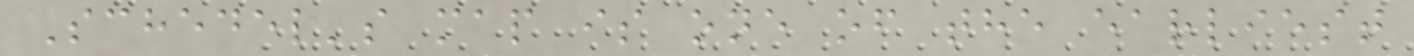Schedel's map is one of the earliest
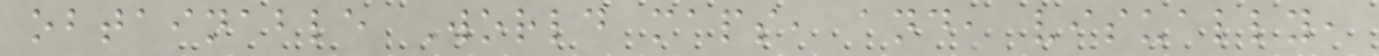obtainable World maps, and, visually,
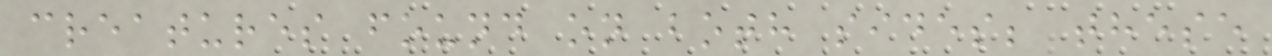creatures found on both sides; these
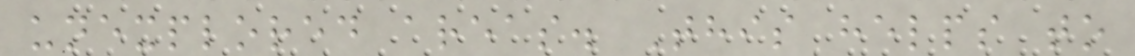unexplored areas. This helps to
